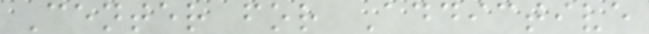Center for Addictive
